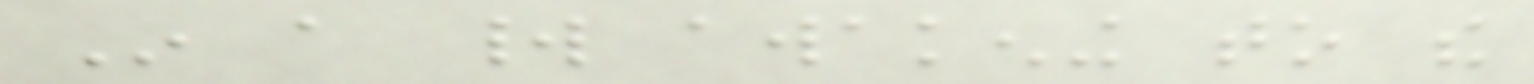In a world awakening to the
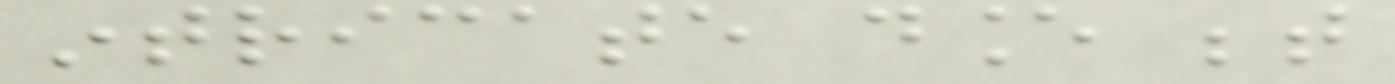intricate dance between
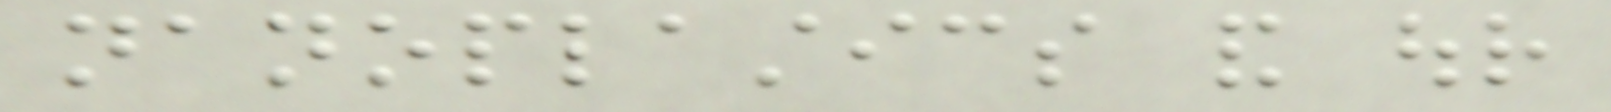nanoplastics and our
